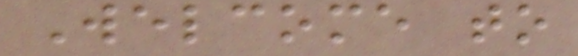Welcome to
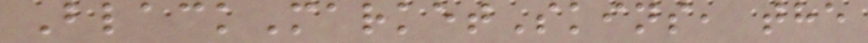BlackMarketSkins, the
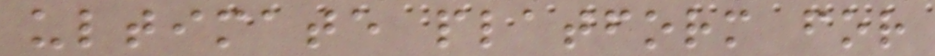ultimate platform for
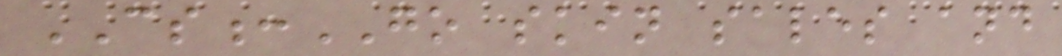CS:GO skin sales and
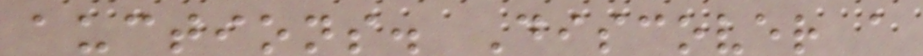auctions. Discover a
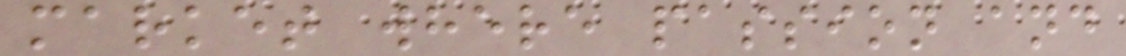market where passion and
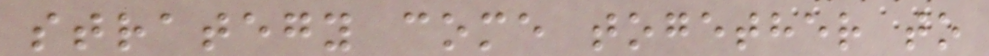strategy come together to
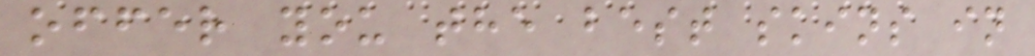offer you the best skins in
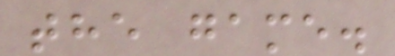the game.
